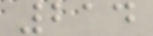214
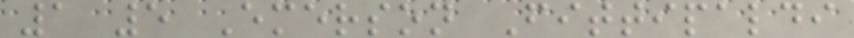1 5 Emerson Fittipaldi
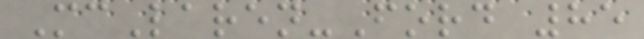McLaren-Ford 85
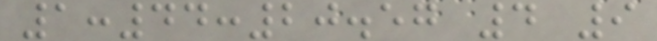1:44:20.57 4 9
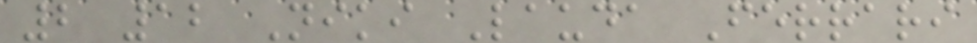2 12 Niki Lauda Ferrari
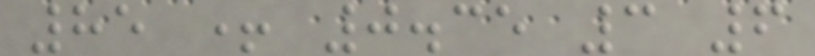85 + 0.35 3 6
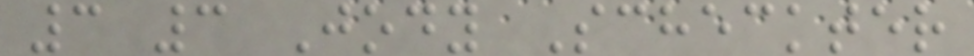3 3 Jody Scheckter
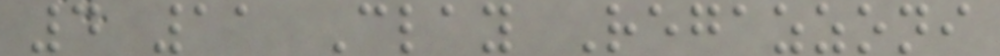4 11 Clay Regazzoni
